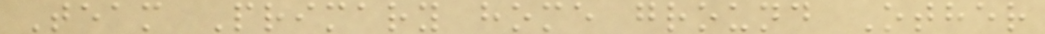Team Primary home ground Other
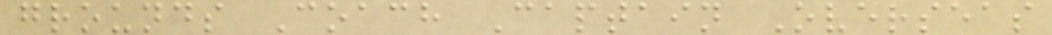grounds Coach Captain Overseas
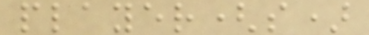player(s)
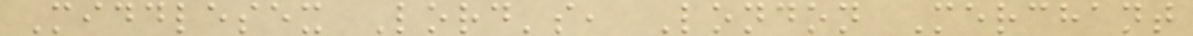Middlesex Lord's, London Merchant
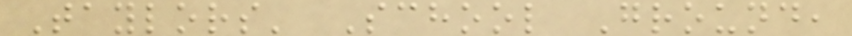Taylors' School Ground,
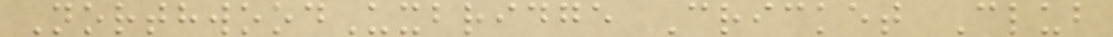NorthwoodUxbridge Cricket Club
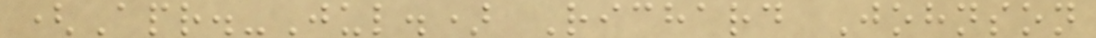(Apr.-Jul.) Richard Johnson
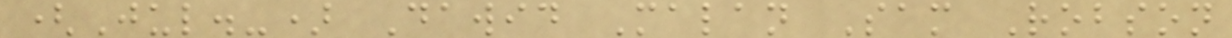(Jul.-) Dawid Malan Sam Robson
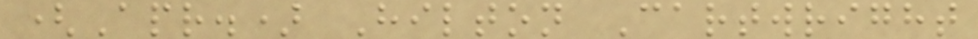(Apr.) Hilton Cartwright
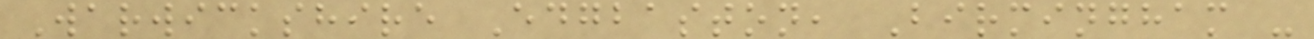Warwickshire Edgbaston, Birmingham -
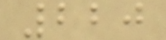220
